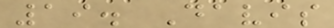19. Davis
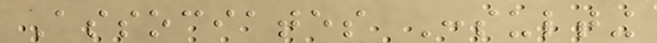Associates Consulting
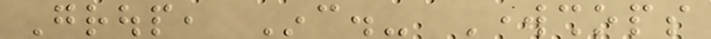Group, Inc.- Workshops
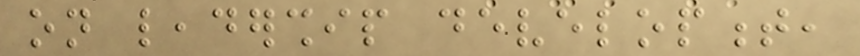on leadership development,
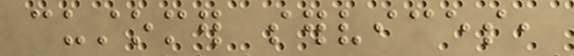customer services,
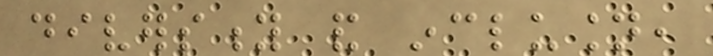diversity and inclusion,
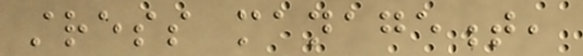stress management,
